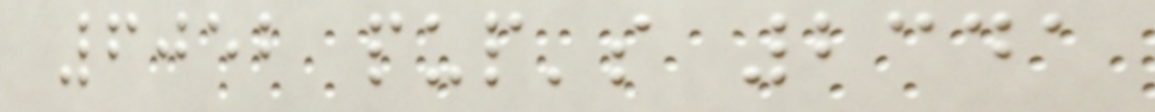6052 pup's 2341
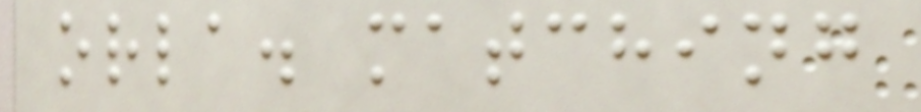orla. matching
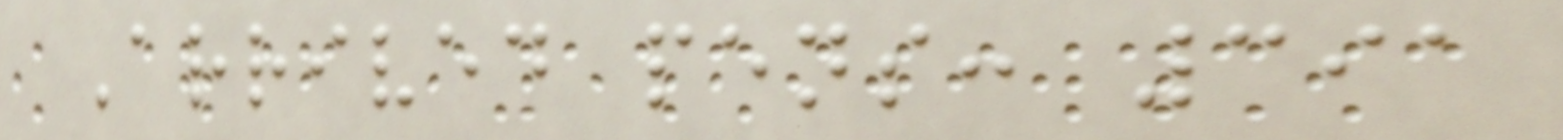Arrived pens: 391
